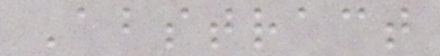Abstract
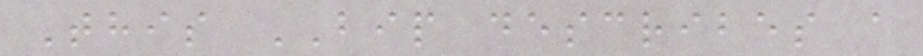This BIP describes a
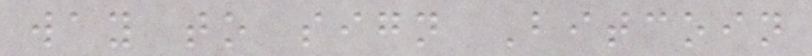way to sign Bitcoin
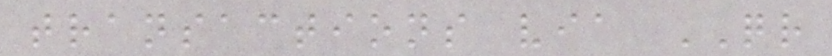transactions via QR
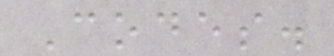Codes.
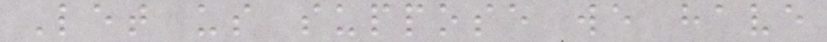Let us suppose we have
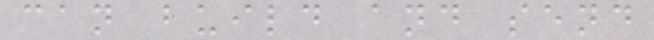can build and send
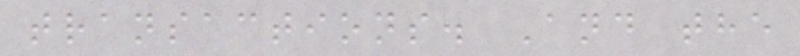transactions. And the
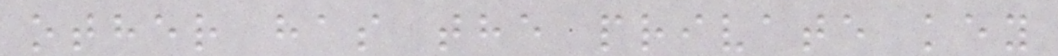other has the private key
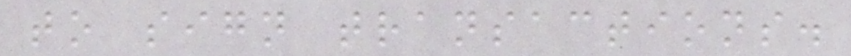to sign transactions.
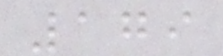179
